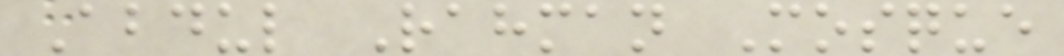Abdul Rahman Mosque
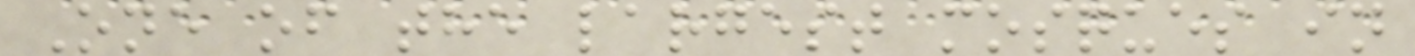One of the largest mosques in
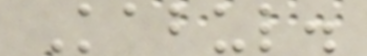Kabul.
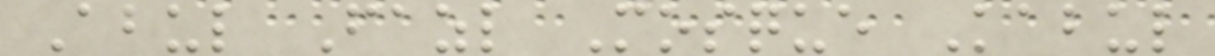Abul Fazl Mosque Kabul
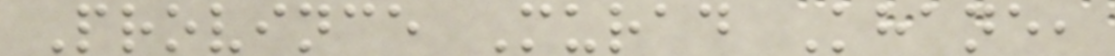Province Murad Khane,
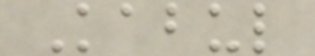Kabul
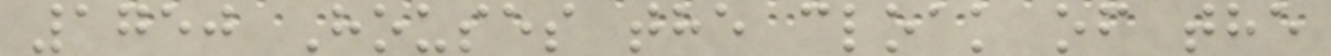1750 Houses the cloak of the
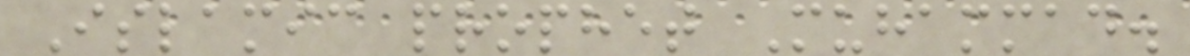Islamic prophet Muhammad.
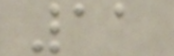11
